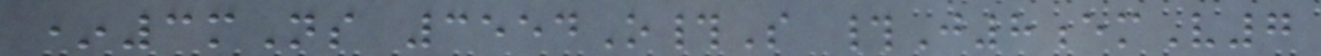*3mNs 3554O#S #J8emV7
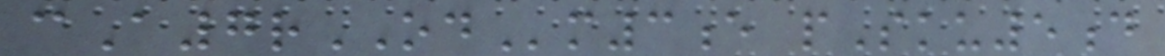cA7rODm3e pSku5d
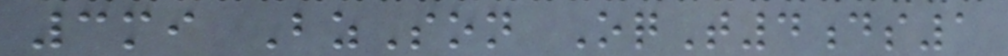3mi BzSon OqT4ds1
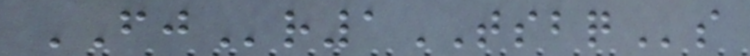FJr1TSBQs
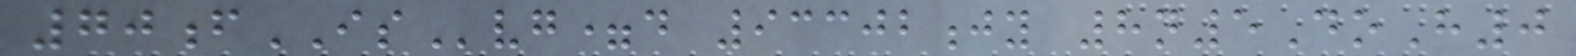70fISvg=d 93302jy 8n5DoH0
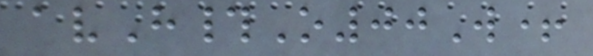avH#O00W+
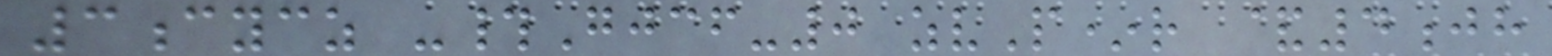3cycz -#Gjcf-0 zvP*r &4jh
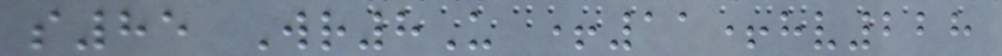s85 Wr8U +11+hv228
